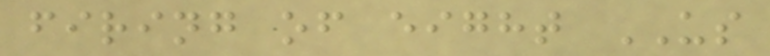firing of eight US
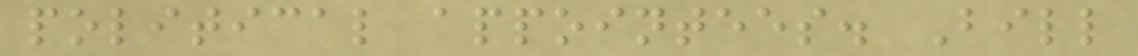political appointees. Bill
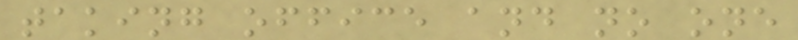taking office and no one
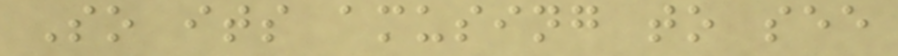So its amusing to see
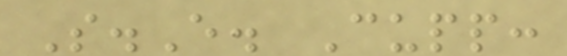S.E. Cupp:
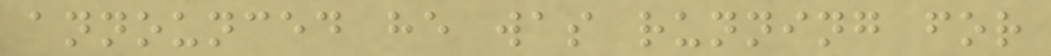announced he was running for
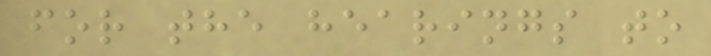for the hearings to
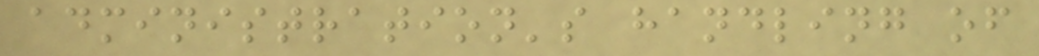administration's handling of
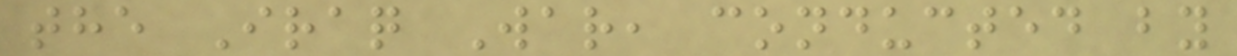the Iraq War, conducted by
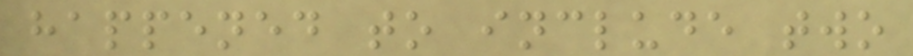happened to include two
